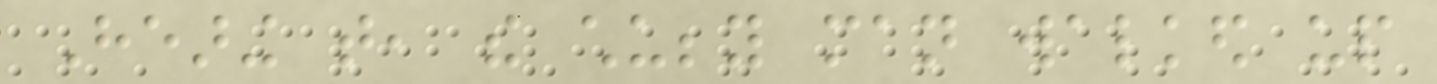Hearing that, the chubby man walked up
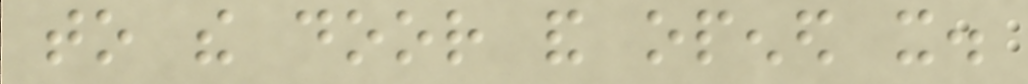to the door and opened it.
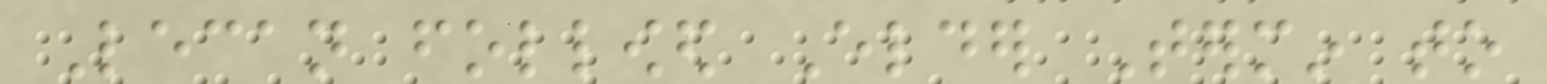Lecan followed Elder Termin to
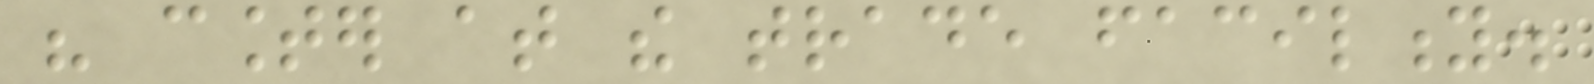his counter at the trade facility.
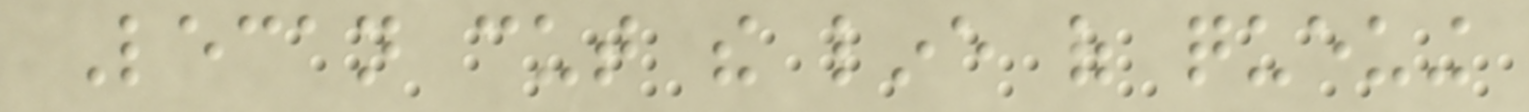Lecan cut the line of queuing
